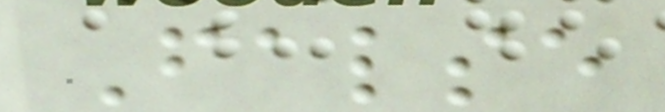False
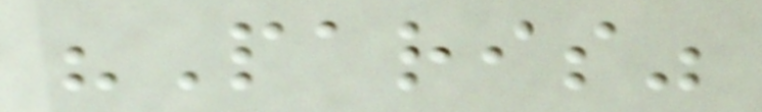"Paris"
